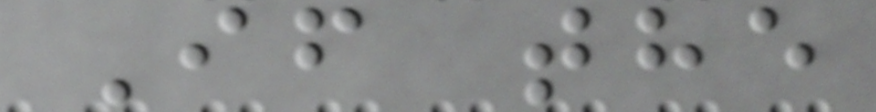If the
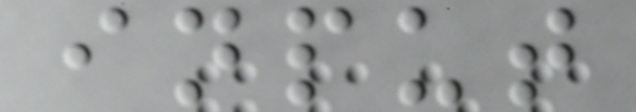input
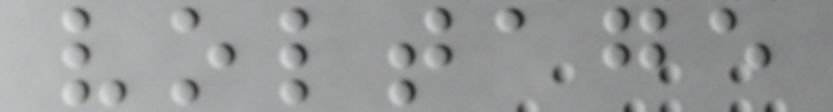voltage
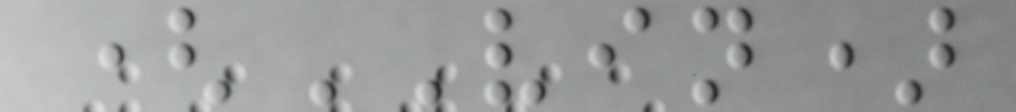(VIN)
